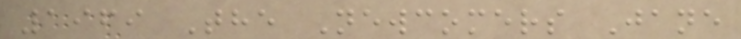1969 The Newcomers Jane
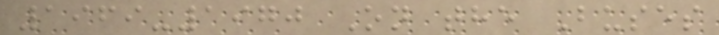1969-1970 On the Buses
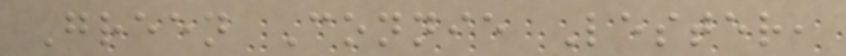Green Connie Lester,
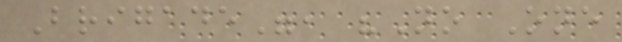Brigade", "No One
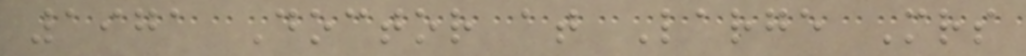1971 Doctor at Large Mrs
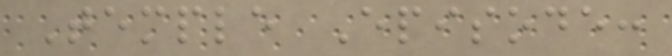Temple Episode:
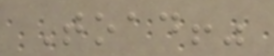Toad!"
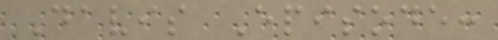Davis Episode:
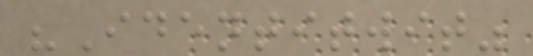"Identitwit"
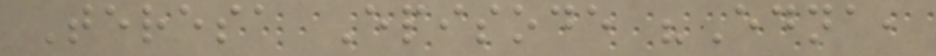Teresa Episode "Edna,
